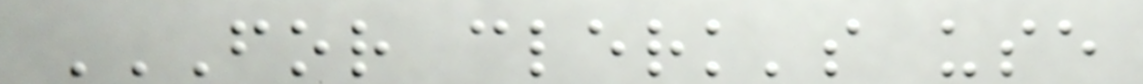FOR CLERK'S USE
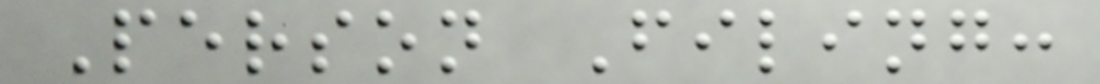Person Filing:
